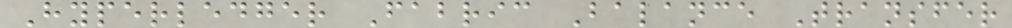Hyperledger Fabric Balance Transfer
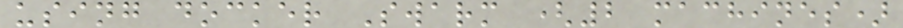using docker Swarm (2 machines)
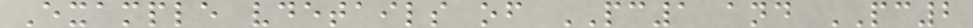Example vdetails of PC1 and PC2
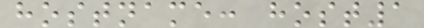hostname: host1
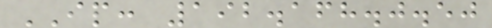IP: 192.168.0.50
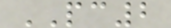PC2
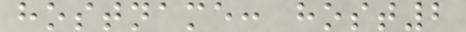hostname: host2
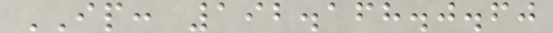IP: 192.168.0.60
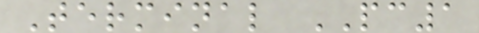Terminal PC1
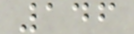146
